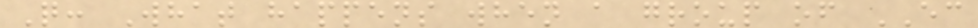Q: What happens when a group of EC
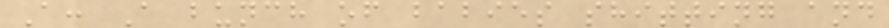A: A bunch of babies shitting and
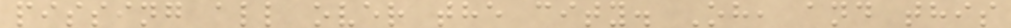pissing all over the city. Oh, and this
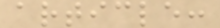article:
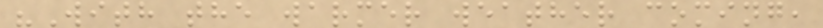"With the warmer weather coming,
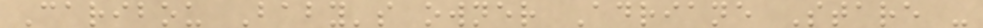Caribou Baby's owner Adriane Stare -
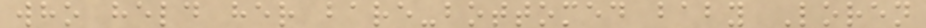who held her bare-bottomed baby Loren
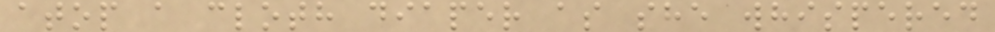atop a cloth diaper as she whispered
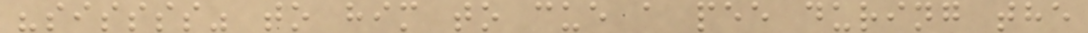"sissss" to him to cue a pee during the
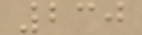230
